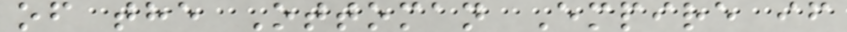of the Ottoman Empire if
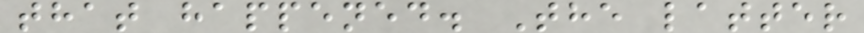that happened. The latter
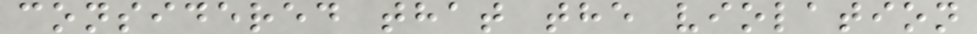considered that the violation
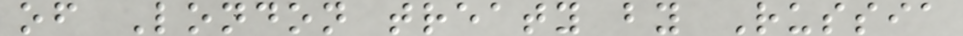of London treaty by Russia
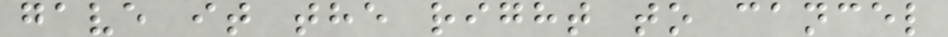gave it the right to cancel
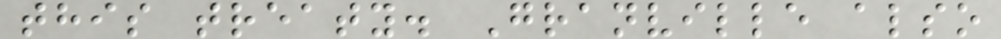this treaty. Granville also
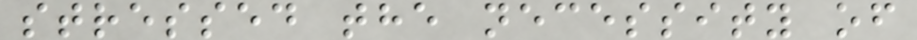stressed the necessity of
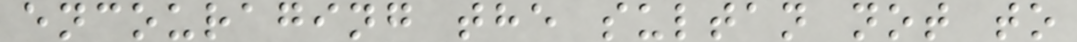encouraging the sultan not to
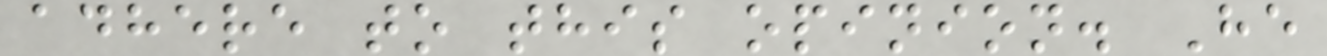adhere to this opinion. He
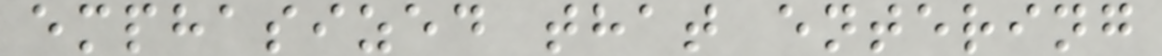emphasized that entering
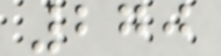270
